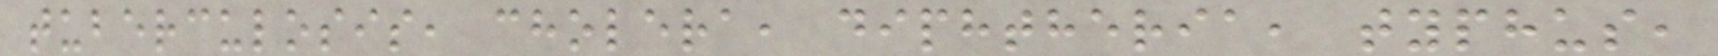tuberculosis, cholera, diphtheria, typhus,
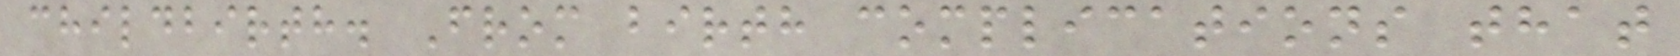childbirth. From birth complications that
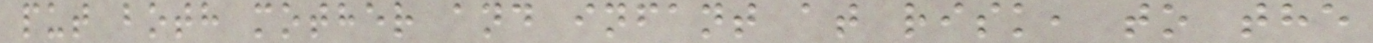put both mother and infant at risk, to the
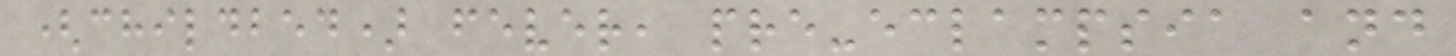(childbed) fever, pre-eclampsia and
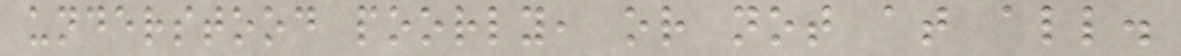understood poorly, or not at all.
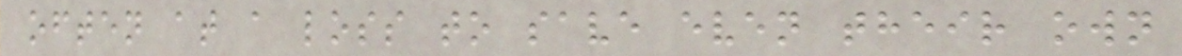often at a loss to save even their own
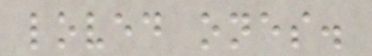loved ones.
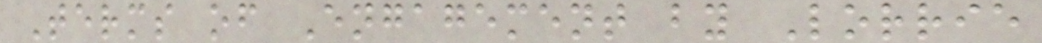Terms of Engagement by Lorrie
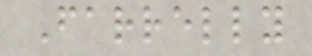Farrelly
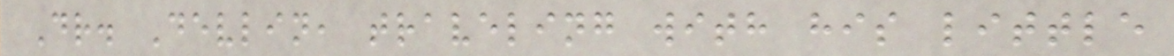Dr. Devlin, traveling with his little
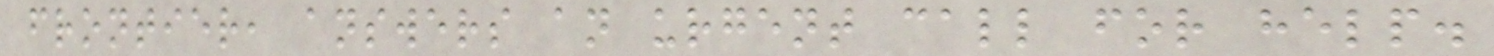frontier, answers an urgent call for help.
